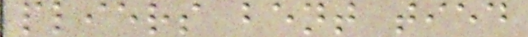pliers bent tied
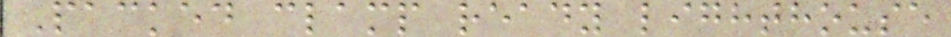Packed clamp ready lighthouse
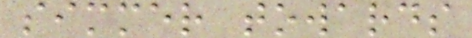simmer towards
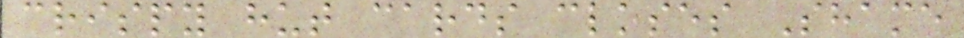crispy hut cards closes Shame
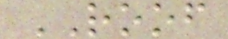ROOF
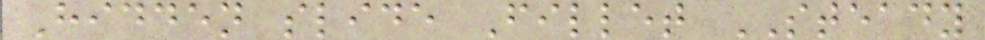Hidden slide Fillet STEADY
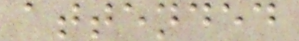attended
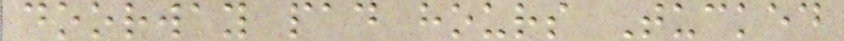doorway pad hours Tucked
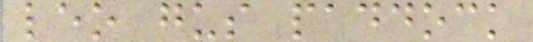leo gus paddock
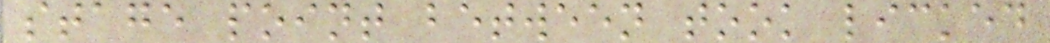stage point between took licked
